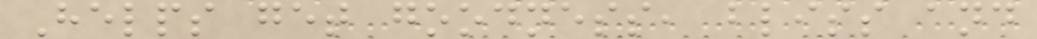Helps get goodness, bliss and
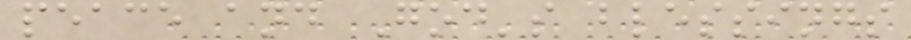peace and God's blessings
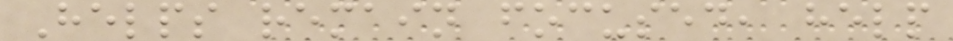Helps remain focused, help
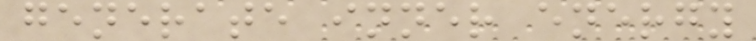generate inner energy
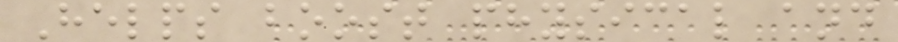Helps boost physical and
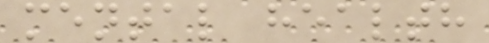mental health
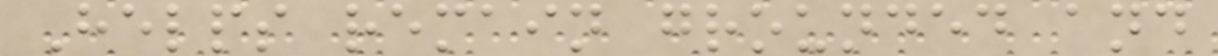Helps remain grounded and
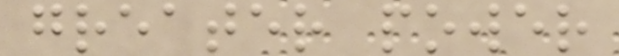greater power
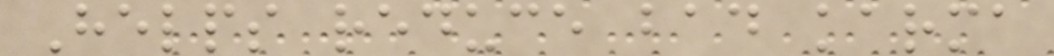Helps reduce bad karma
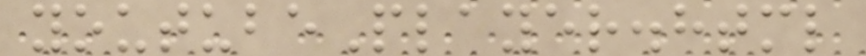youtubePlayer.html
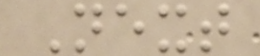Next
